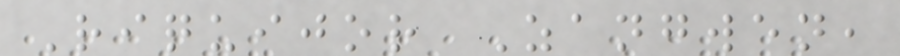Riquijor Zangwen,
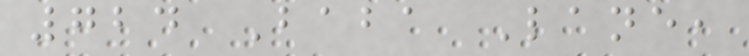724 Baba Lane,
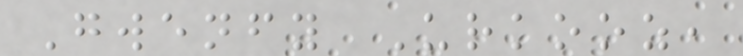Gwenfy Urkooz,
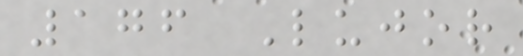176 Lujor
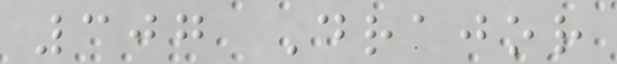307 Drajor
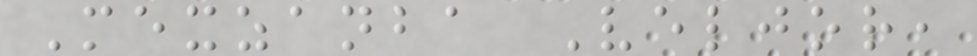Mexzanba Veljor,
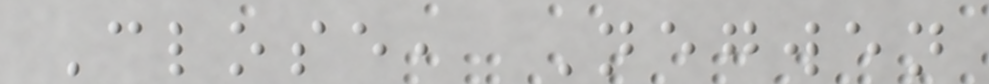Close, Negwen
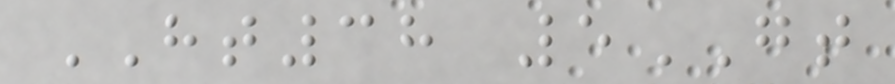HT38 5GT
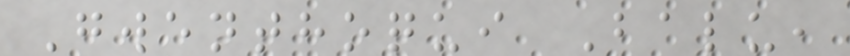Gwenthoqui Balu,
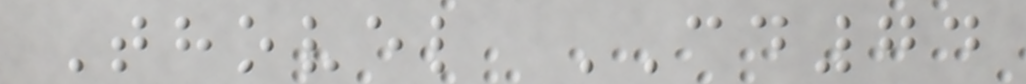Thovel CD74
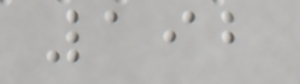192
